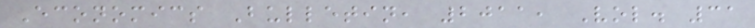Economics Bulletin, 2011, Vol. 31
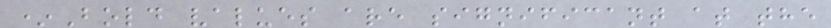*Bold values are significant at the
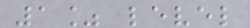1% level
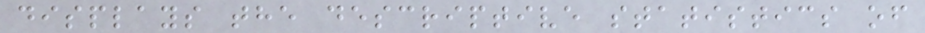displays the descriptive statistics of
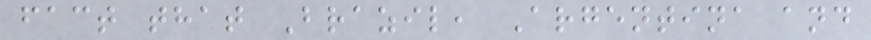fact that Brazil, Argentina and
